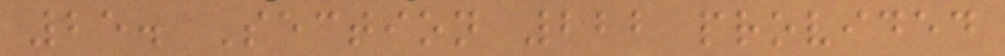25. Section 222 provided
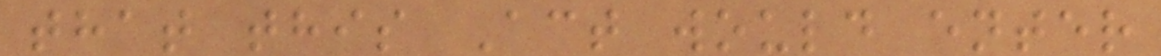that this Act would enter
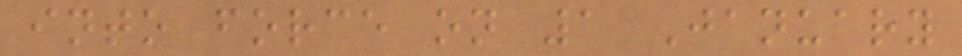into force on 1 January
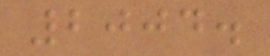2004.
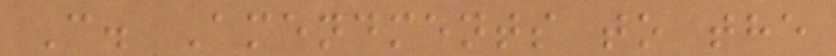C. Amendments to the
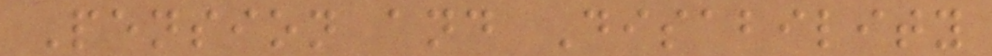Pension and Disability
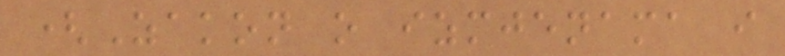(Zakon o izmjenama i
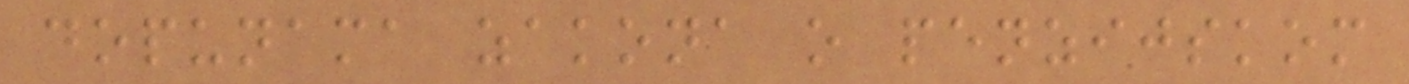dopunama zakona o penzijskom
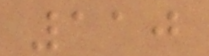110
